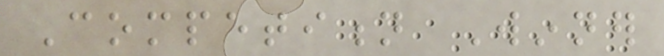Competition Winner
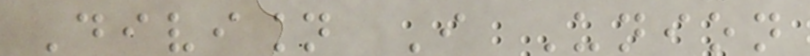Division I Union
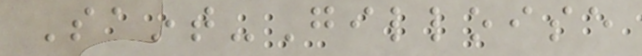Saint-Gilloise
